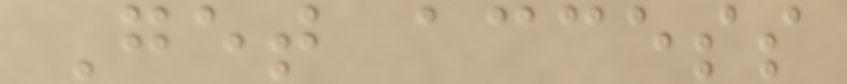Get access
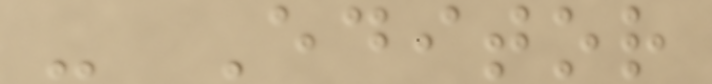- Editor
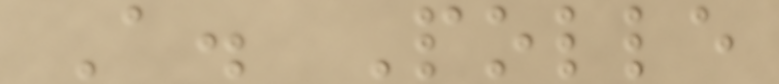A. Polle
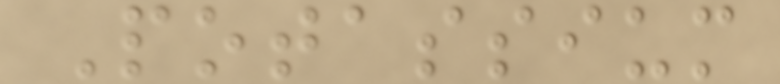Potassium
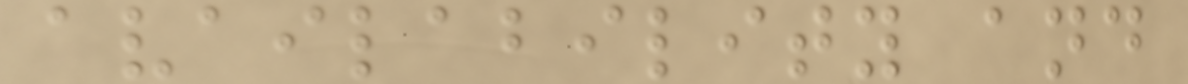availability and
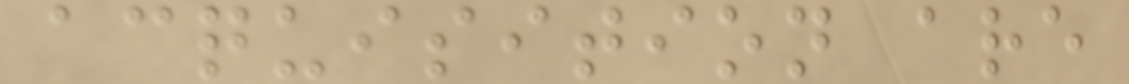acquisition are
